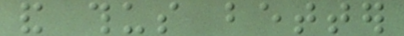and thus better
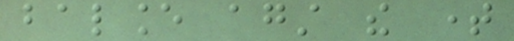balance against the time
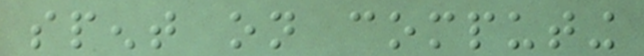spent on computing
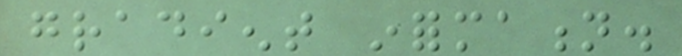gradient information.
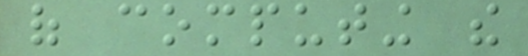of computing the
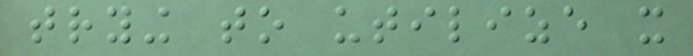trying to utilize it
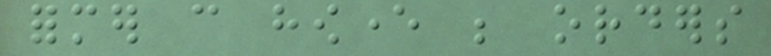former can however be orders
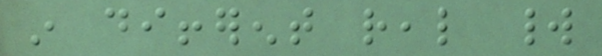in different real world
